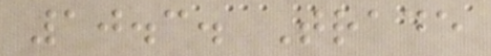10.3. Trade
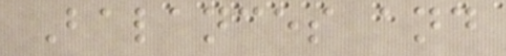Balances and
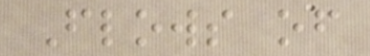Flows of
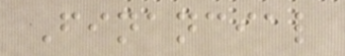Financial
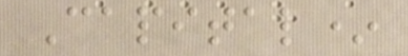Capital*
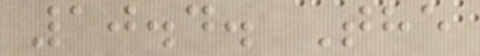10.4. The
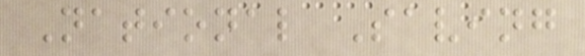National Saving
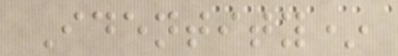Identity*
